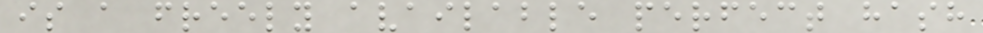is a freely available perfect hash
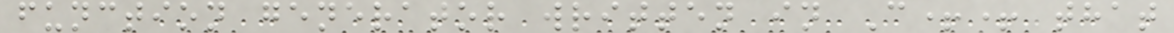function generator written in C++ that
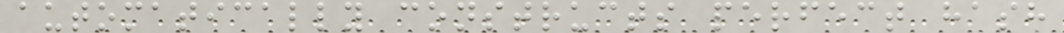automatically constructs perfect hash
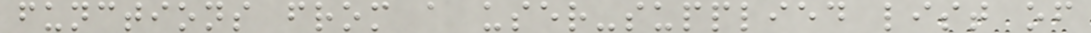functions from a user-supplied list of
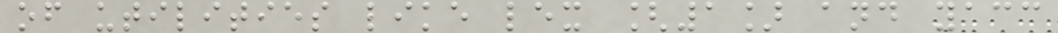of utilities like lex [1] and yacc
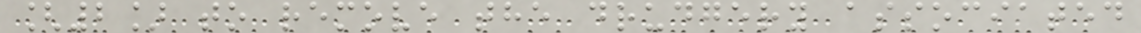[2] to remove the drudgery associated
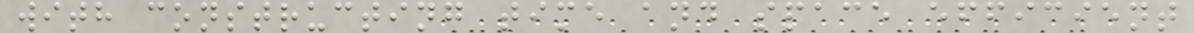with constructing time and space efficient
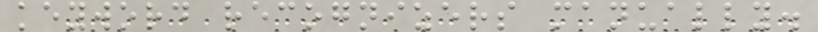keyword recognizers manually.
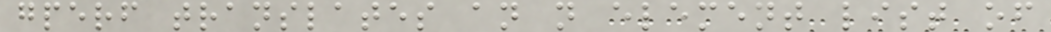gperf translates an n element list of
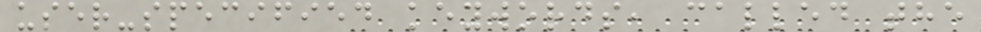user-specified keywords, called the
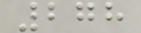278
